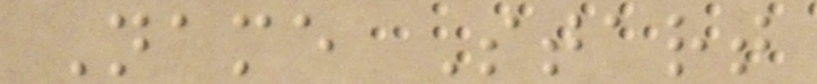Name Start
